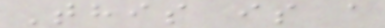This is a
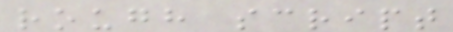rough script
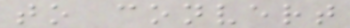to convert
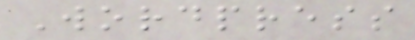Wordpress
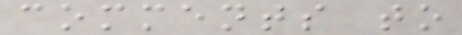comments to
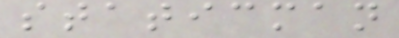staticman
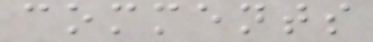comments
